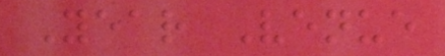Year Venue
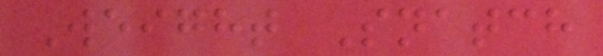Weight Snatch
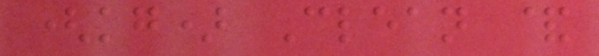(kg) Clean &
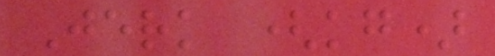Jerk (kg)
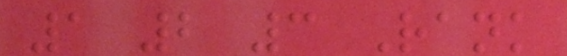1 2 3 Rank
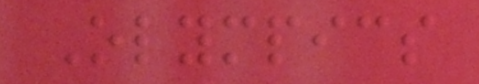Olympics
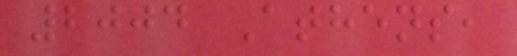2004 Athens,
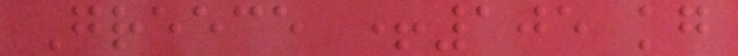Greece +105 kg
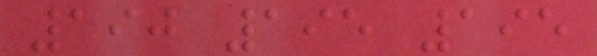190 195 195
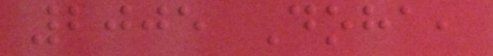2005 Doha,
